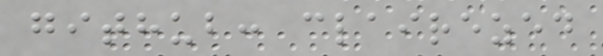github: clairezed
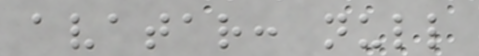avatar: null
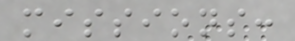missions:
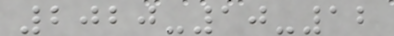2020-10-12
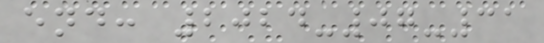end: 2024-07-31
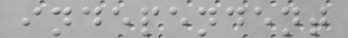independent
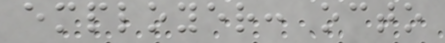employer: octo
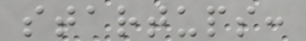startups:
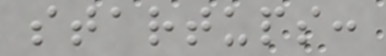startups:
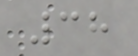38
